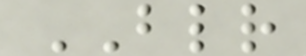BLR
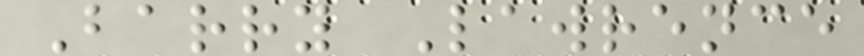Barry Lawrence
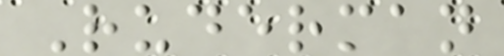Ruderman
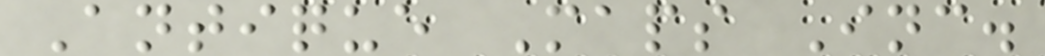Antique Maps Inc.
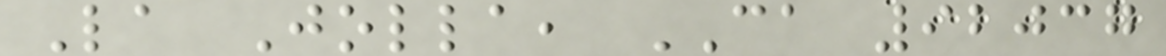La Jolla, CA 92037
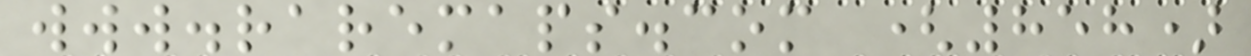www.raremaps.com (858)
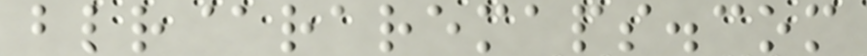blr@raremaps.com
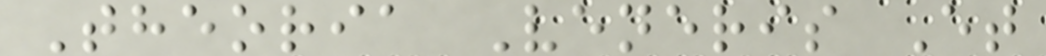Theoria Veneris Et
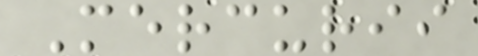Mercurii
